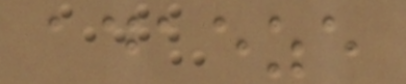adaeze
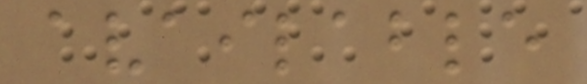available
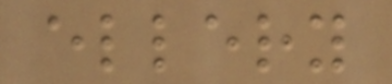ellery
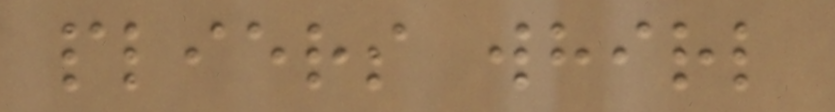pliers whirl
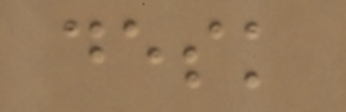desk
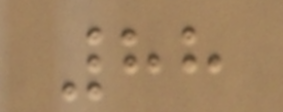88
